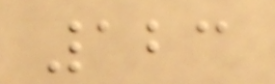123
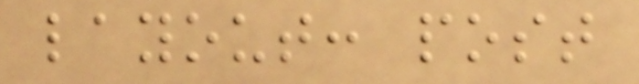layout: post
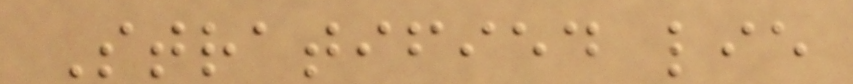Stratified lie
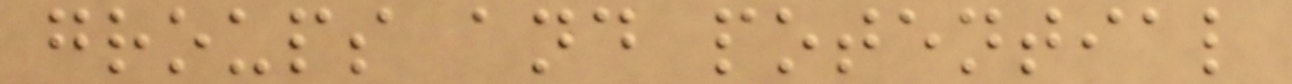groups and potential
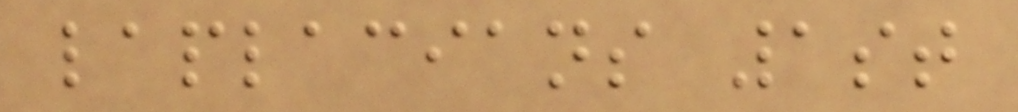laplacians 1st
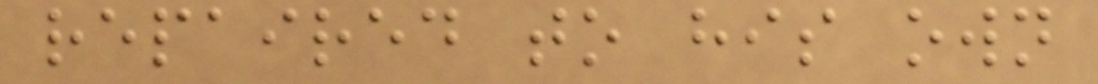repaired to his own
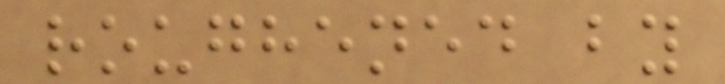roughened by
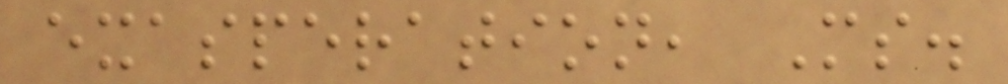exasperation, Ms.
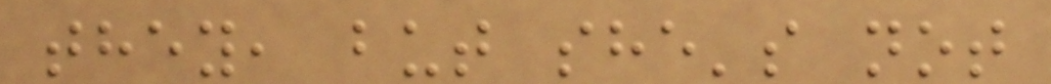they, but she's not
